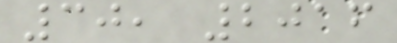30, 2016
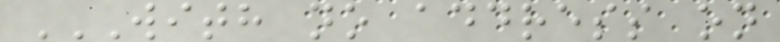WITH NO ADDRESS ON
